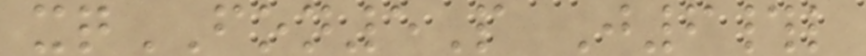xqFON5P J6#l
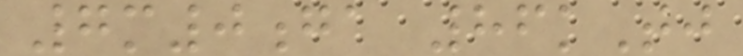7m0ga 86kTj
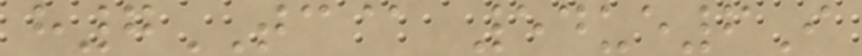h7TC@ 54ue6I
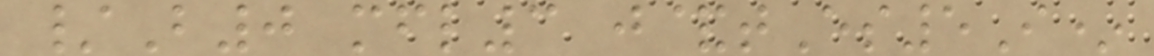/B0 mfl3 j&tEs5I*
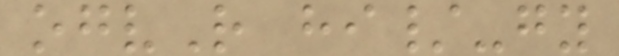ogvR hi/-gy
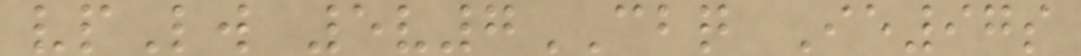vpLw 5v7CBQ Ie97s
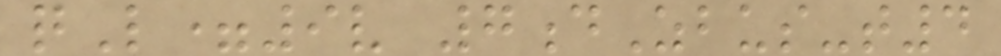qL=9v 7dZbus-t4
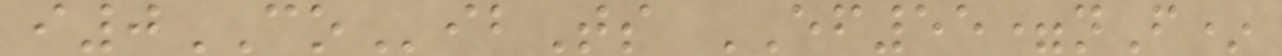i0COibTs EF55=nF*
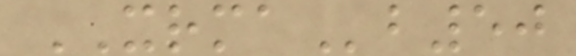XRMAb50
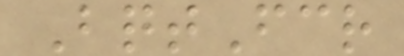BqtFcr
